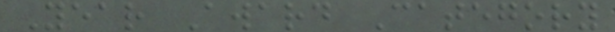Year Award Category
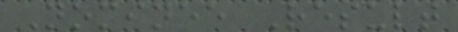Nominee Result
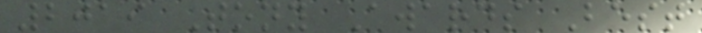2019 Tony Awards Best
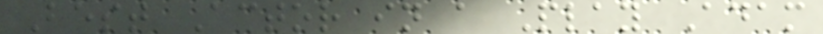Best Actor in a Play Adam
